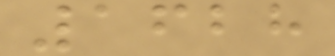1628
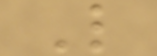L
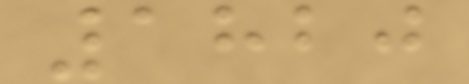1820
